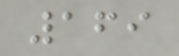169
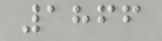1866
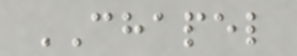CHAPEL
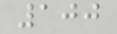100
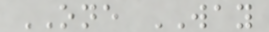ONE WAY
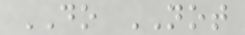DO NOT
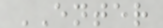ENTER
